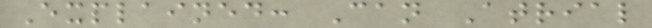Explained: Can Atrial
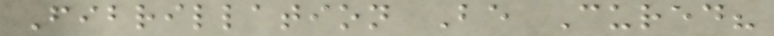Fibrillation Be Cured?
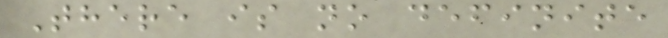There is no definite
